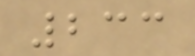233
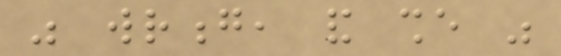was wrong, and she was
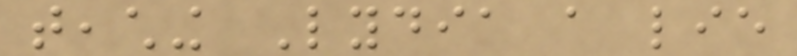teaching Lydia a lie
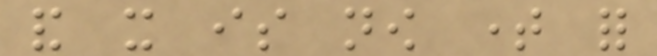and it is now time for
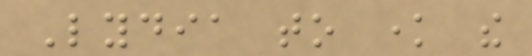Lydia to know the
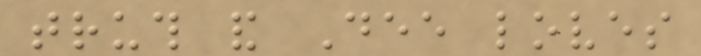truth and Dee loves
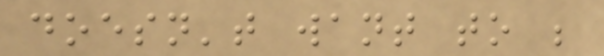doesn't want to be
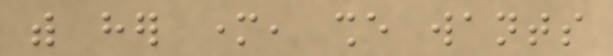with her mother, she wants
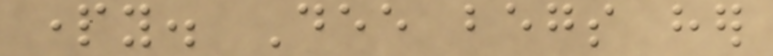party. Dee begs her
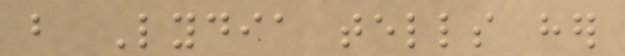but Lydia tells her
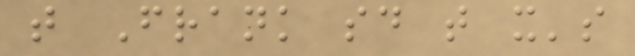that Frank said that it's
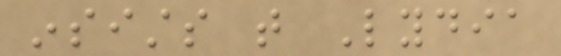insists that Lydia
